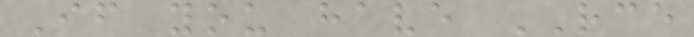If you have RCE
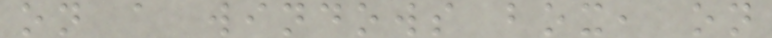on a windows box, on
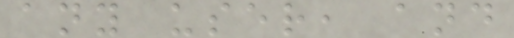any user, and
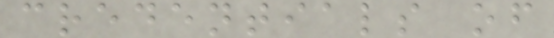credentials of
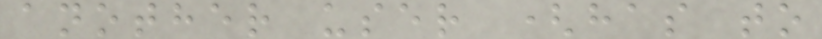another user (has to
